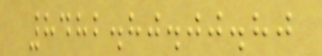8482.80.00.80
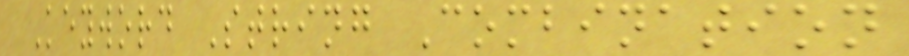Keyword String Combination
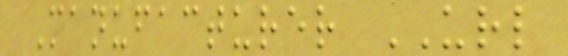Manufacturer URL
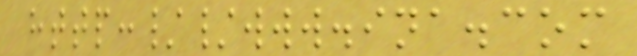http://www.ina.com
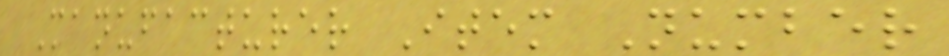Manufacturer Item Number
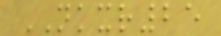NKXR25
